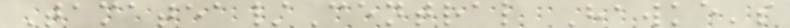Tamatea/Central Hawke's
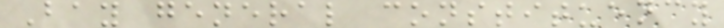Bay general constituency
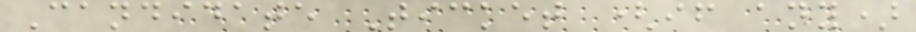Candidate Ticket (if any)
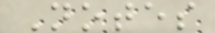Notes
